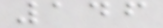146
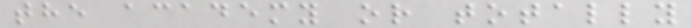the academy or totally
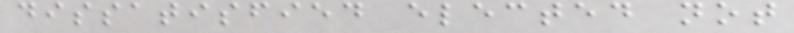dissatisfied elected not
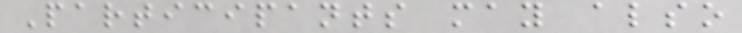Participants may also
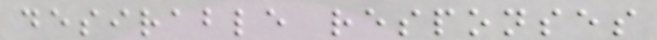desirable responses
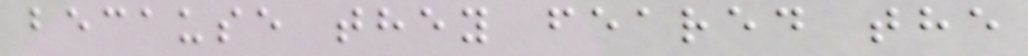because they feared the
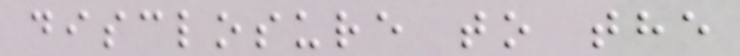disclosure to the
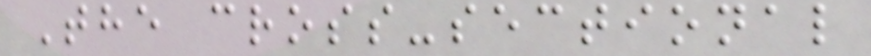The cross-sectional
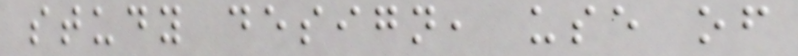study design, use of
